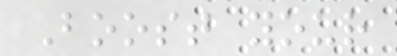Boost your
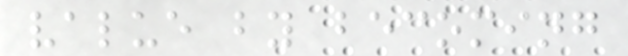value by becoming
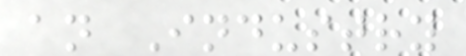an Industry
